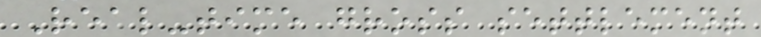Real-time gross settlement
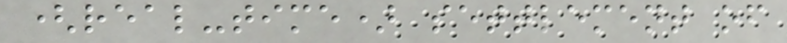(real-time) settlement of
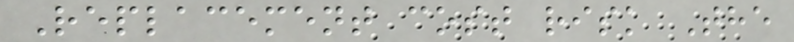Replacement cost risk The
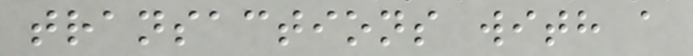transactions with a
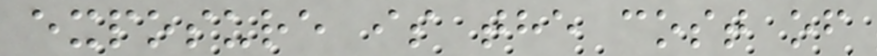exposure is the cost of
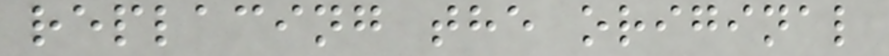replacing the original
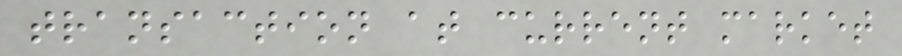transaction at current market
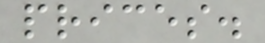prices.
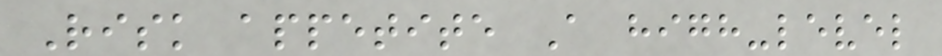Risk appetite A high-level
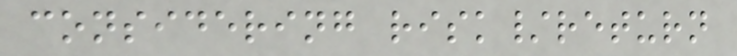considering risk/return
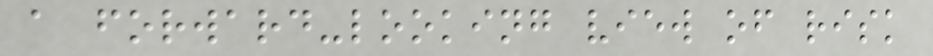a forward-looking view of risk
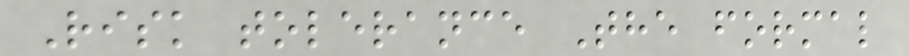Risk tolerance The formal
